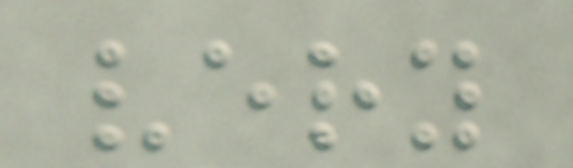very
